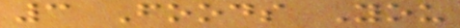3 Foods You
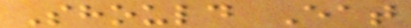Should Eat
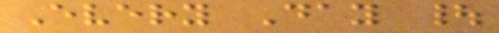Every Day |
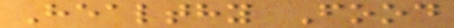Healthy Food
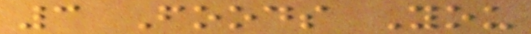3 Foods You
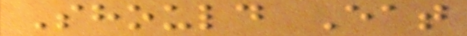Should Eat
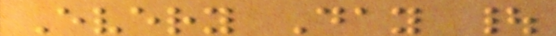Every Day |
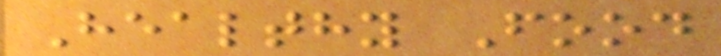Healthy Food
